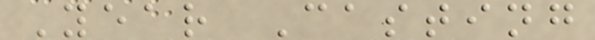Year Casting
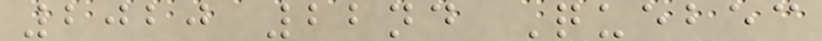2020 22nd Quebec
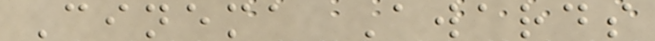Cinema Awards
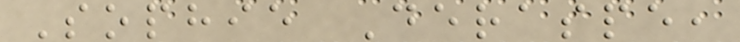Sophie Deraspe,
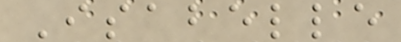Isabelle
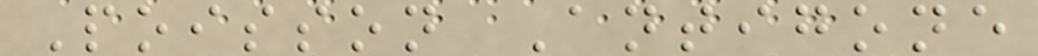Poisson Antigone
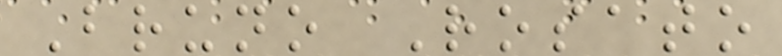Bruno Rosato
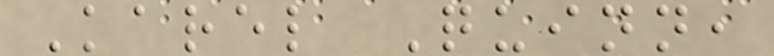Karel Quinn,
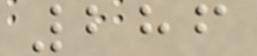286
